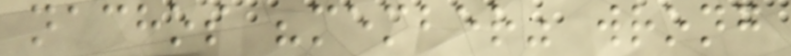nachos "member" wrong
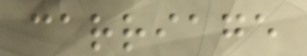carriage
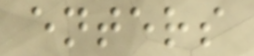enters
